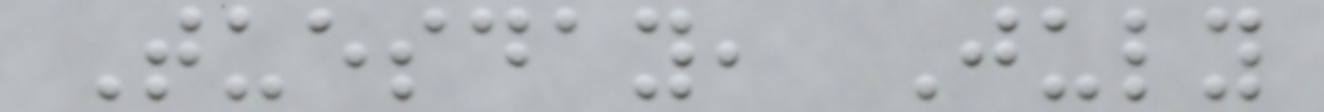Tuesday, July
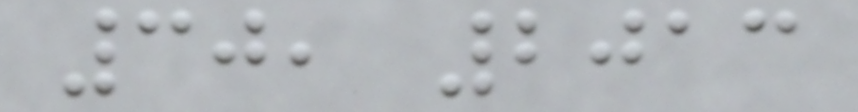30, 2013
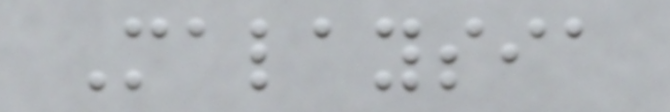Malaysia
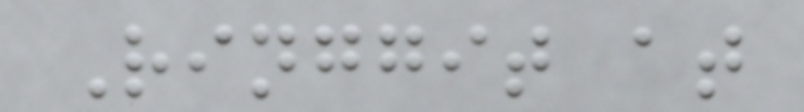Ringgit at
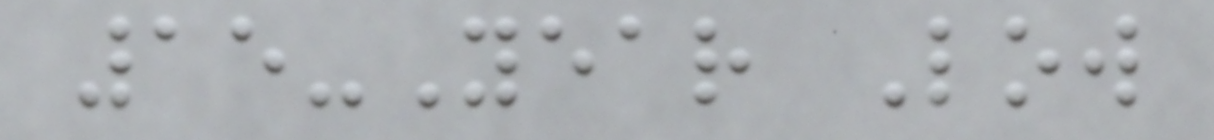15-Year Low
